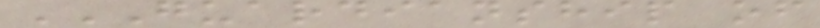GUARDIANSHIP OF
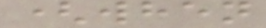(when
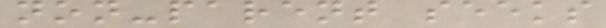non-parent seeks
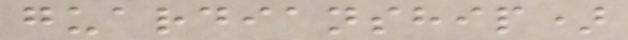guardianship)
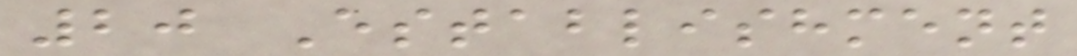20 Establishment
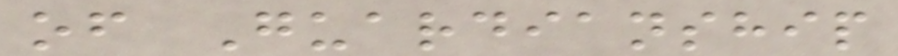of Guardianship
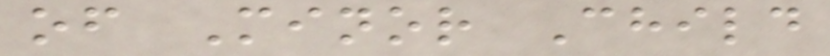of Minor Child
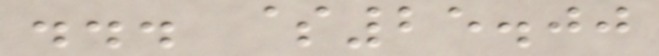... $25.00
